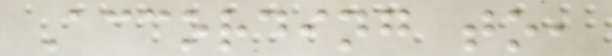According to,
